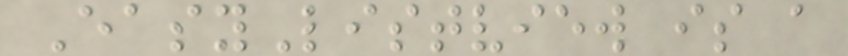EasyListview is a
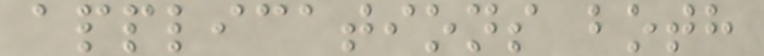applications both
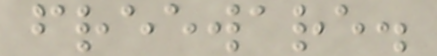freeware.
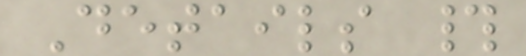Details #
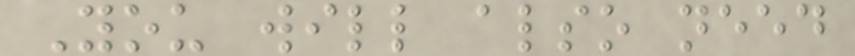You will also need
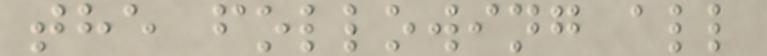the following all
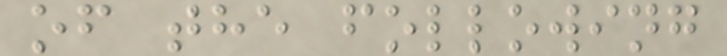of the following
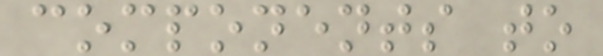components to
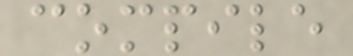compile
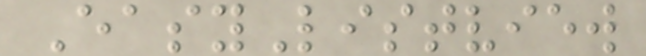EasyListview
